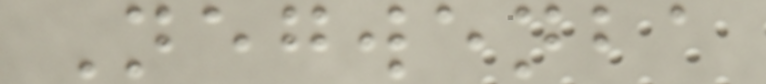Negwenba
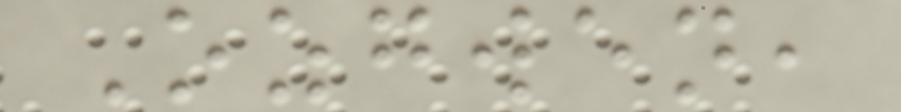Ozgwen,
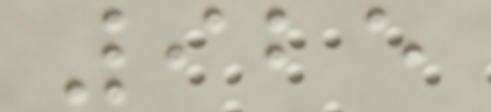925
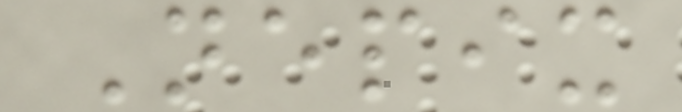Nepix
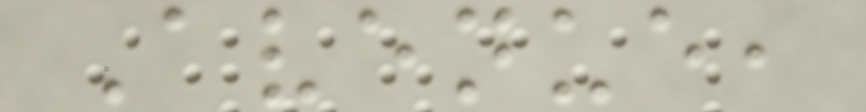Avenue,
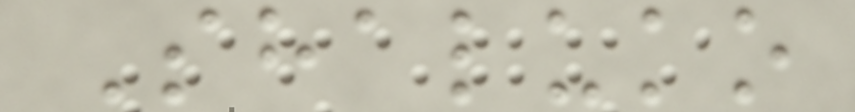Shaluko
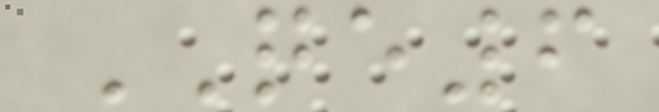QE6
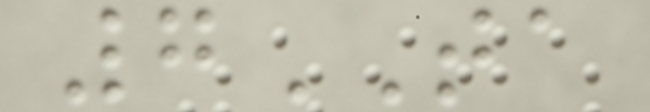7TA
